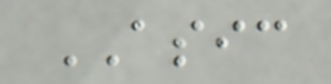ASIC
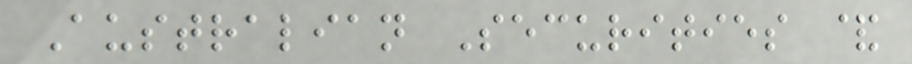Australian Securities &
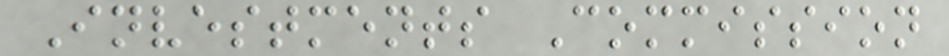Investments Commission
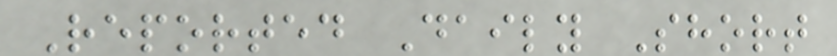Reported Daily Short
